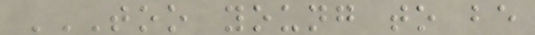TOO YOUNG TO BE
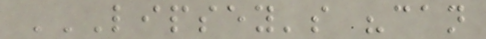LIPSEY'S "CAN
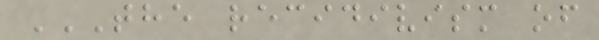THE RECIDIVISM OF
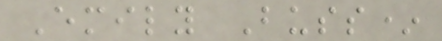Emily Buss*
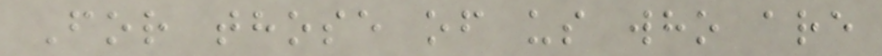For those of us who are
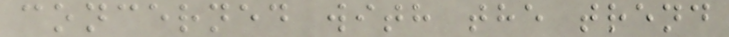concerned with the trend
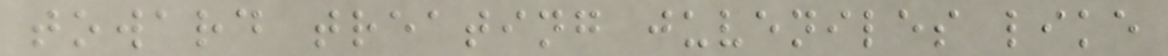toward treating juveniles like
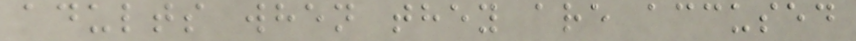adults when they are accused
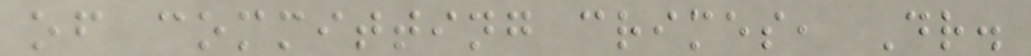of committing crimes, Dr.
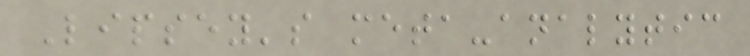Lipsey's meta-analytic
